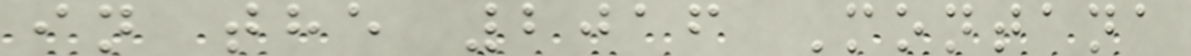in the 2016 Montana
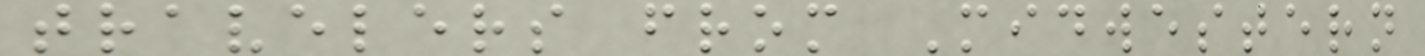travelers from Midwestern
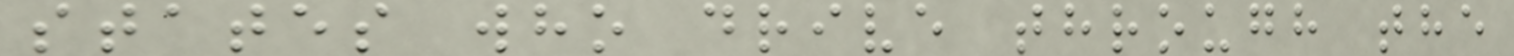states who drive through the
